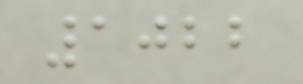1022
